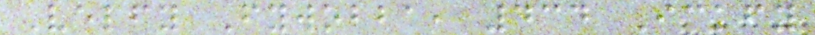Velfy Fywobba, 434 Ickfy
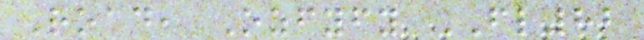Road, Ozfyfy FL82
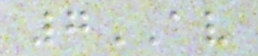7AV
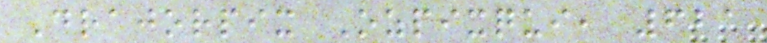Drajorpix Ozpixqui, 621
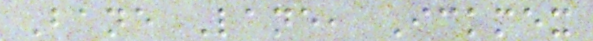Bane Lane, Ickmex
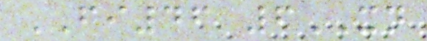FI46 6XN
